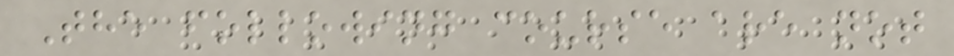The following course are not
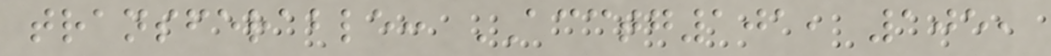transferable: ACCTG101, 105,
